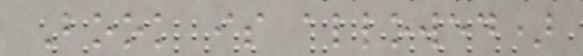Book is allowed)
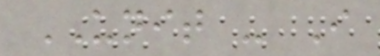UNIT - I
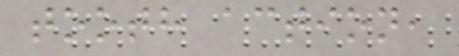tooth action,
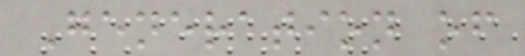Generation of
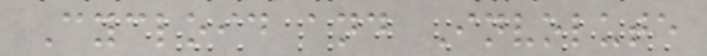Cycloid and Involute
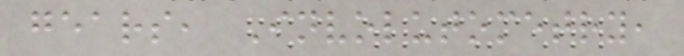gears, Involutometry,
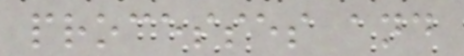processes and
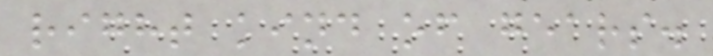right kind of gears.
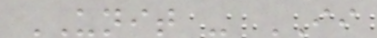UNIT - II
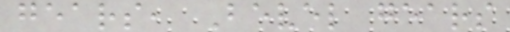gears, Bevel gears
